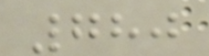780
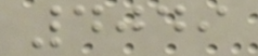4049
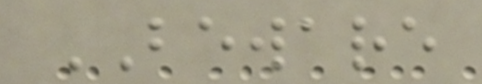BEWARE
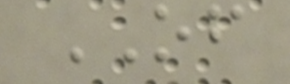OF
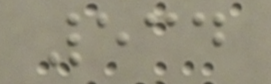534
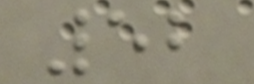52
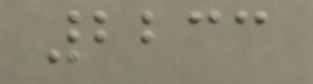2233
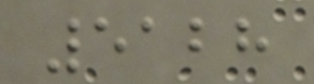5128
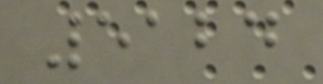5124
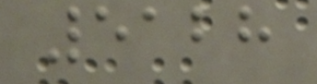5128
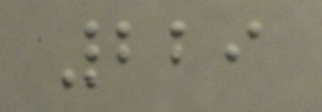229
